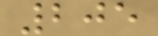205
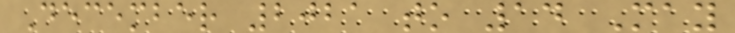December 2021 to 14 May
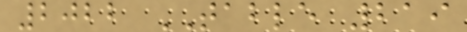2022 TABLE 219
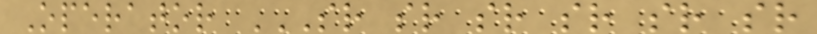Operator SR SR SR SR SR SR
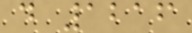d 1216
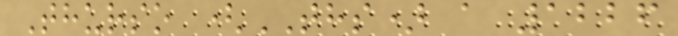Thurso (THS) a 1226
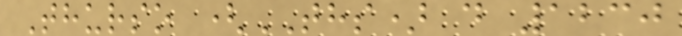Thurso (THS) d 1230
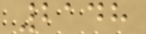2148
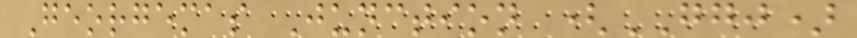Georgemas Junction (GGJ)
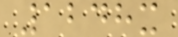1248x
